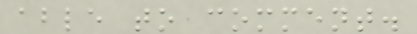able to comment.
